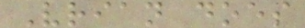Vrian does
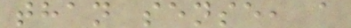than sense, a
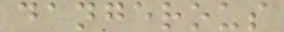dangerous
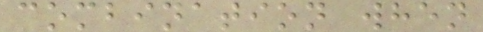combination when
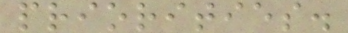priorities.
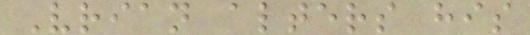Vrian alters his
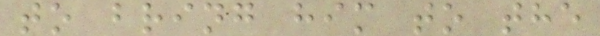to bring him to the
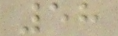58
